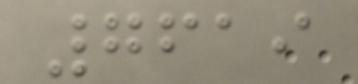7619
